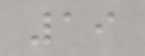19
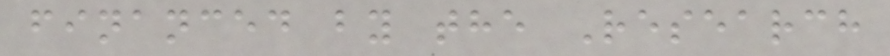financed by the Research
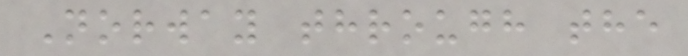Norway through the
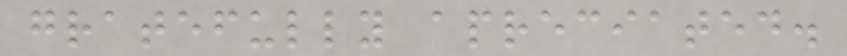gratefully apreciated.
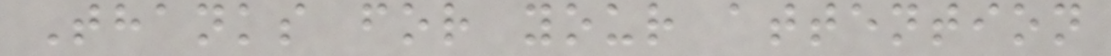Thanks for your attention
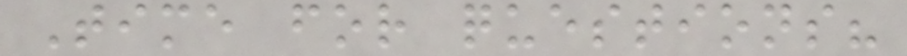Time for questions?
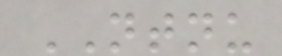NTNU
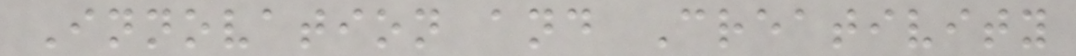Innovation and Creativity
